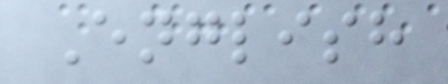English
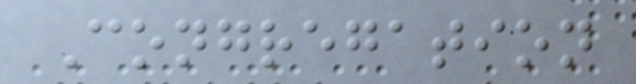Congregation
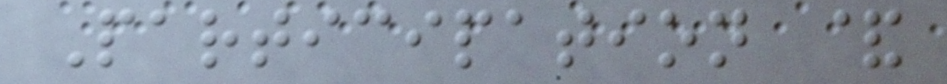Participation &
